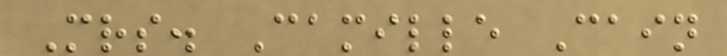Mrs. Camille Cain
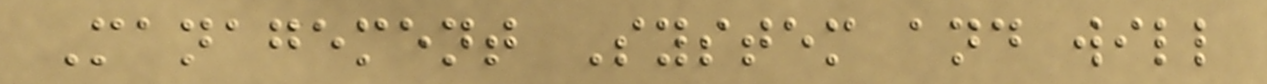Management System and will
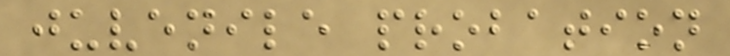juvenile probation
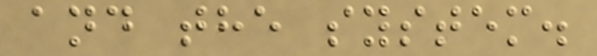and the system.
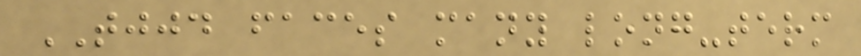TJJD faces many long-term
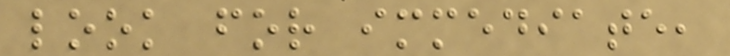look for immediate,
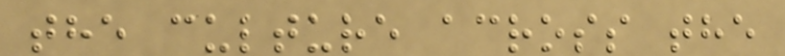the culture across the
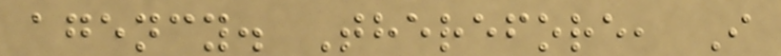agency. Therefore, I
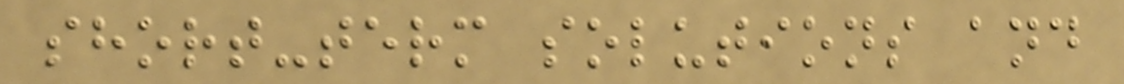short-term solutions and
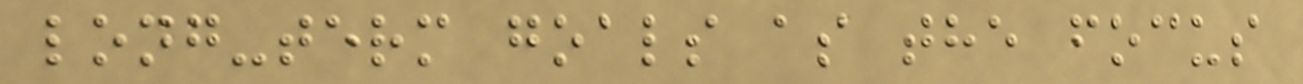long-term goals as the focus
